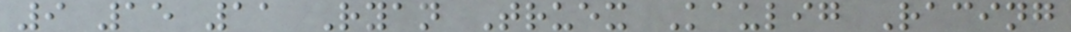9 15 11 Ryan Truex Kaulig Racing
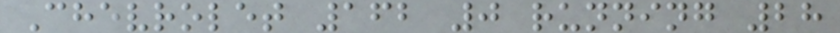Chevrolet 162 0 running 28
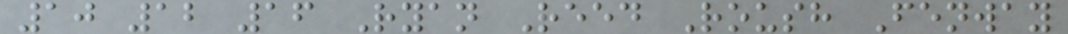10 12 16 Ryan Reed Roush Fenway
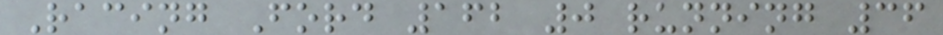Racing Ford 162 0 running 36
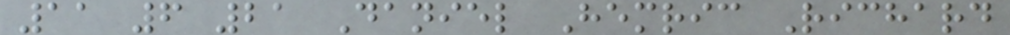11 6 21 Daniel Hemric Richard
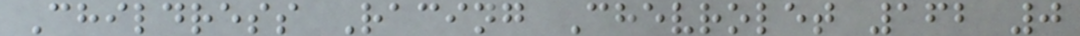Childress Racing Chevrolet 162 0
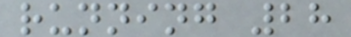running 28
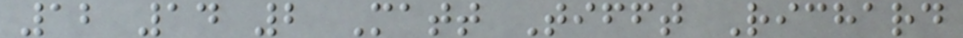12 14 2 Matt Tifft Richard
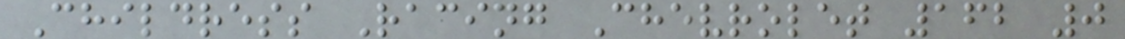Childress Racing Chevrolet 162 0
